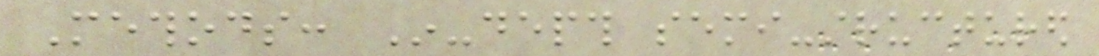Methods: In-depth semi-structured
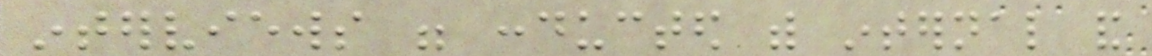interviews were conducted with internal and
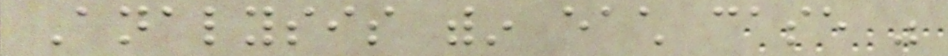Analysis within each case was
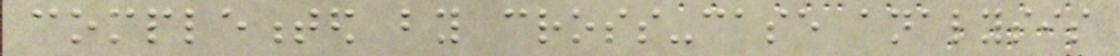complemented by cross-case analysis
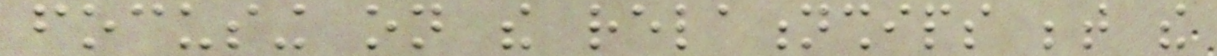focusing on the relationships between the
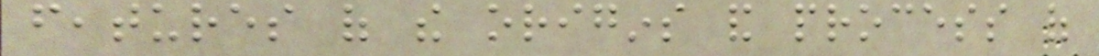features of the origins and process of
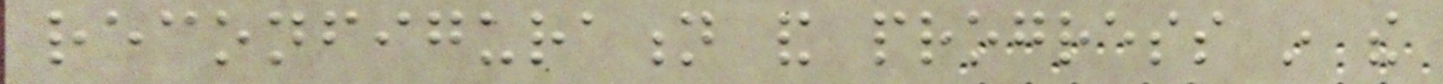reconfiguration and progress in the
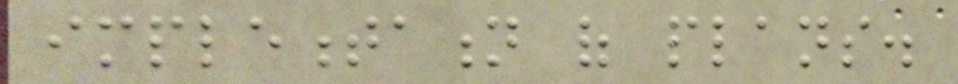implementation of plans.
